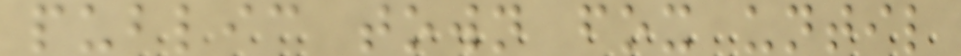public town fox until
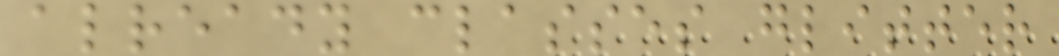already classes glitter
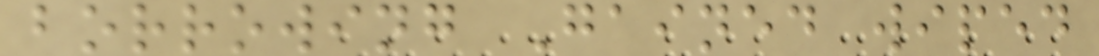borrowing Gained wiped
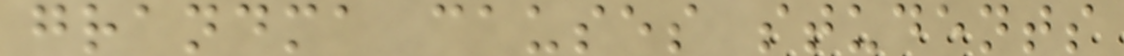grandma causes students
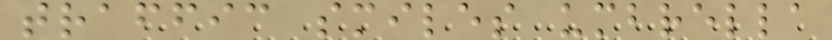traffic smiles umbrella
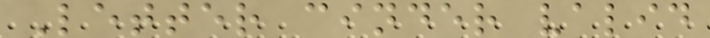Letter cinder valid
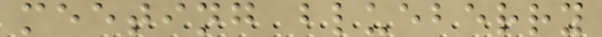meeting blueberry
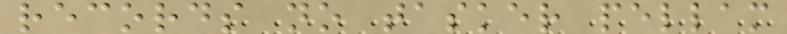records no tasker pellam
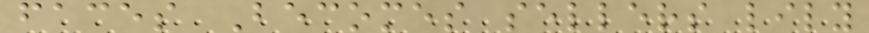faces Becomes sellers lily
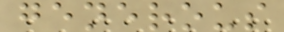generous
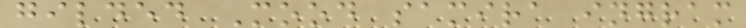gilded Mood samira ingram
